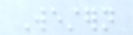Western
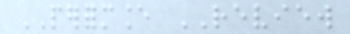PERFORMANCE REVIEW
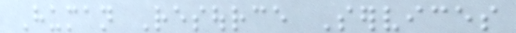Human Resource Services
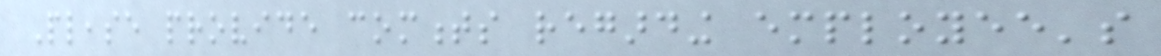Please provide comments regarding employee's
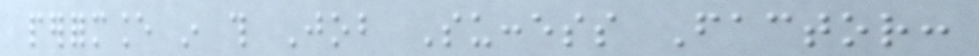performance in this Job Success Factor:
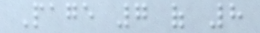Page 7 of 8
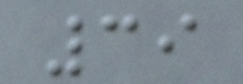39
